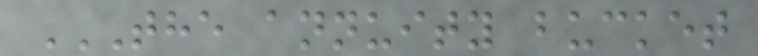THE ANNUITY BUCKET
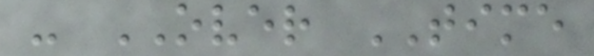- OVER TIME
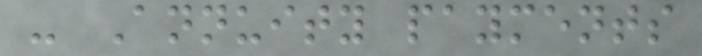- Annuity payments
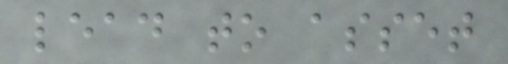lead to asset
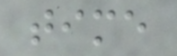time
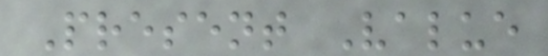Present Value
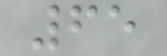65
